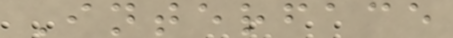Interface
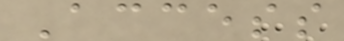Access
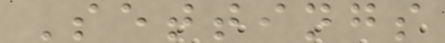Settings
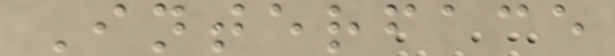Interface
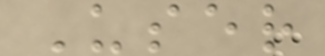User
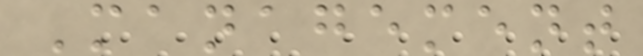Management
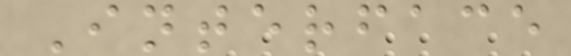Interface
